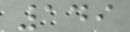149
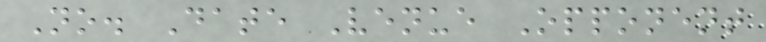No. Date Venue Opponent
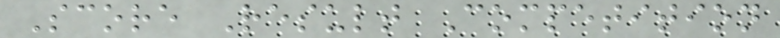Score Result Competition
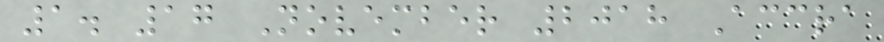1. 17 November 2018 Accra
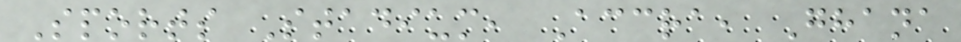Sports Stadium, Accra, Ghana
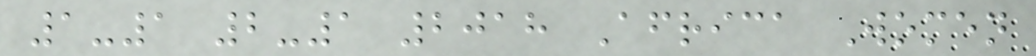1-1 2-1 2018 Africa Women
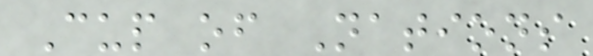Cup of Nations
